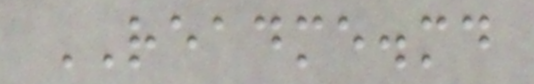README.md
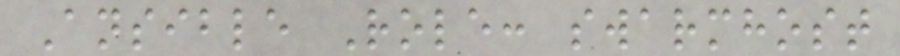Ansible Role: swarmhost
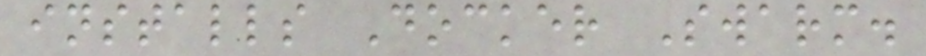installs Docker Swarm.
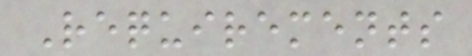Requirements
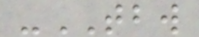-TBW
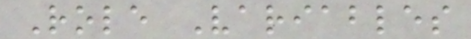Role Variables
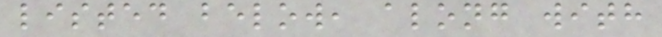listed below, along with
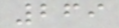269
